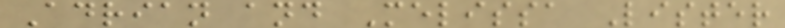Adrian and Melissa Lister
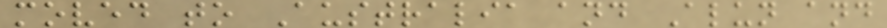moved to Australia and Alun and
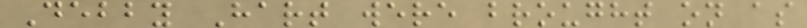Debby Hart were brought on as
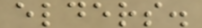elders.
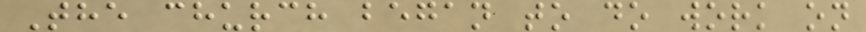The church began to do work on
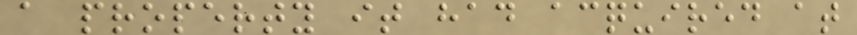a property it had acquired at
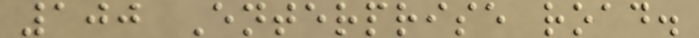100 Enterprise road.
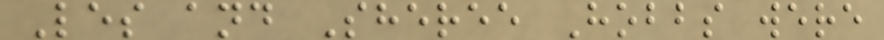Les and Sheree Hobbs were
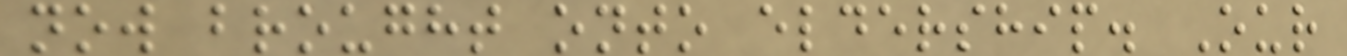now brought onto eldership. Our
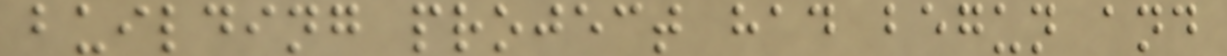building project had begun and
